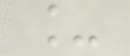_
